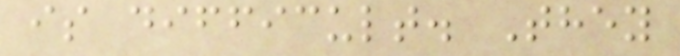is difficult. They
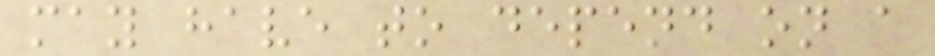may have to depend on a
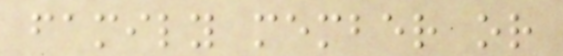family member or
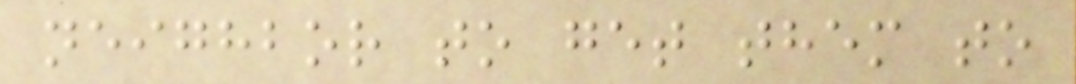neighbor to get them to
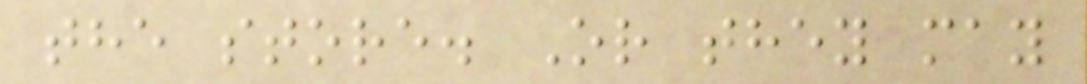the store. Or they may
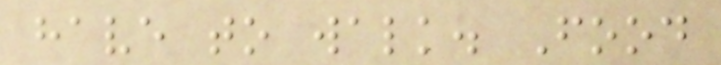have to walk. Food
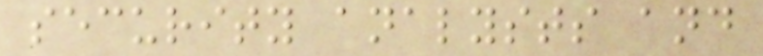security analysts and
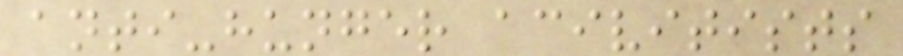anti-hunger acivitists
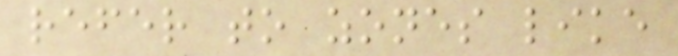refer to zones like
